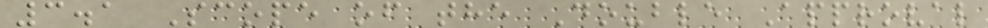3.1 Scope of the Double Approval
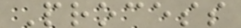Process
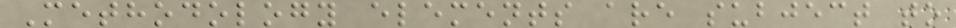Methodology elements are subject to
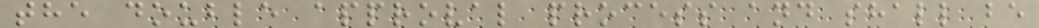the double approval process and shall be
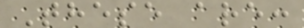These are:
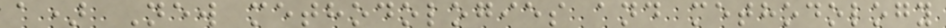a) New methodologies and methodology
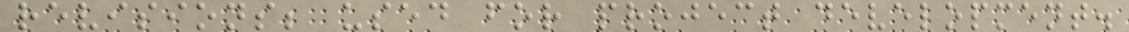revisions; used for project development.
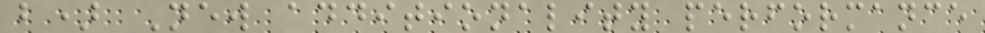b) New additionality performance
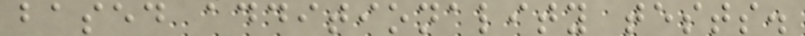based additionality tests.
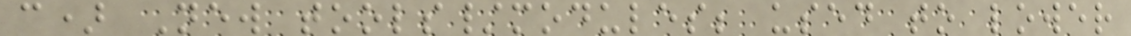c) New tools/modules; used to lower
